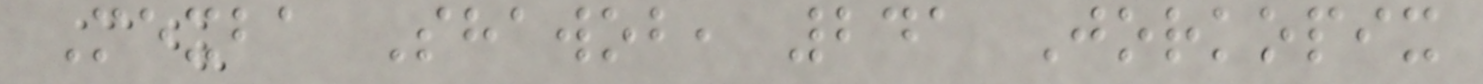Mexba Shawob, 241 Jorkopix
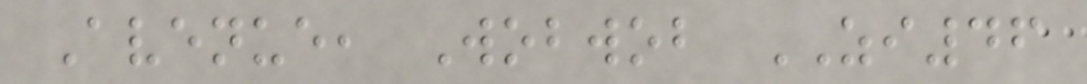Avenue, Wobwob ZI46
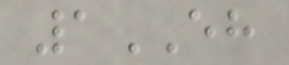1EH
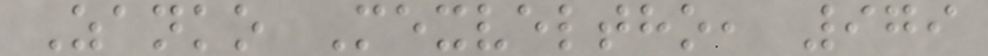Zanko Mexveltho, 979
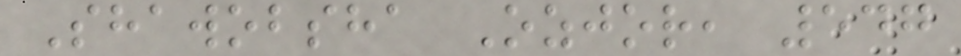Shawobsha Ozjor, 547
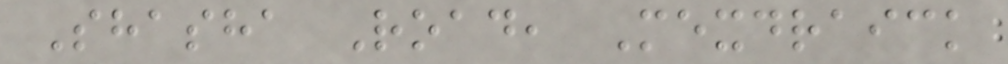Shasha Road, Mexdraick
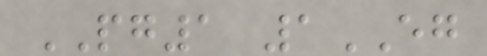PG1 1EG
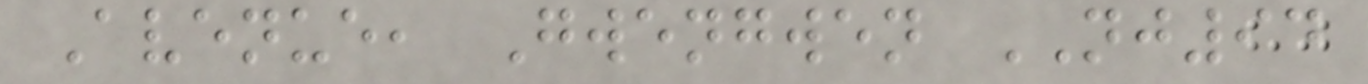Avenue, Gwengwen NJ94
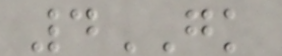4GK
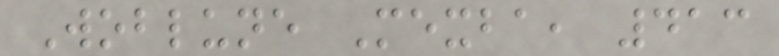Woblune Mexba, 413
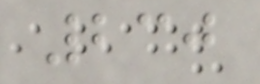230
